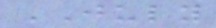JULY
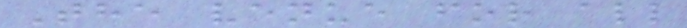The venue for all
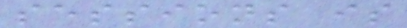sessions is
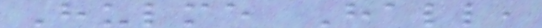Hulme Hall,
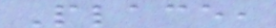Place,
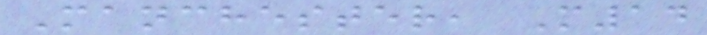Manchester, M14
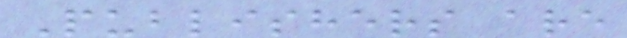Publishers are
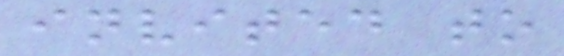invited to
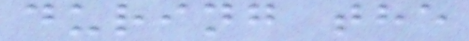during the
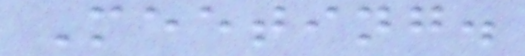Meeting.
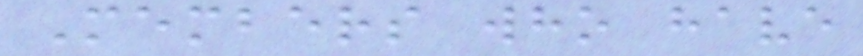Members who have
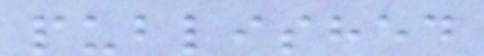published
